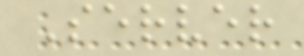Server
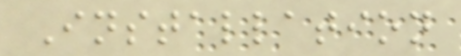Installation
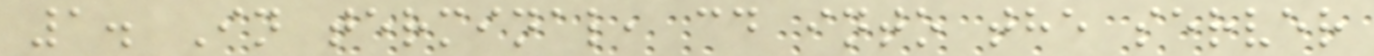1. In terminal, cd into the server
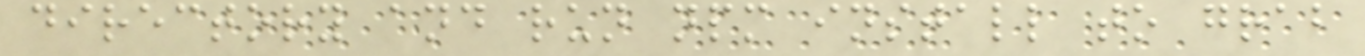directory and run npm install to grab
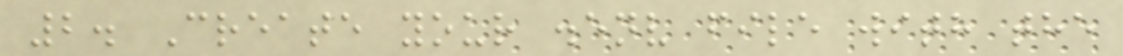2. Create your .env file with the
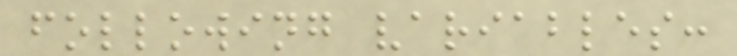following variables:
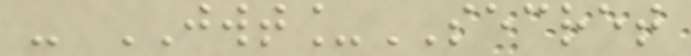- JWT_SECRET
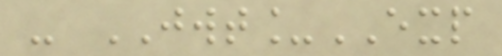- JWT_EXP
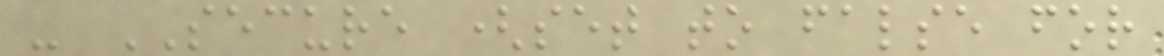- SECURE (set to false for
